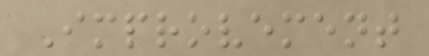Improvement
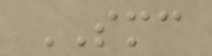SMC
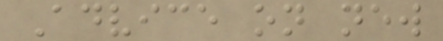Advice on new
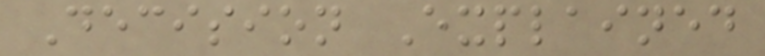Decision Explained
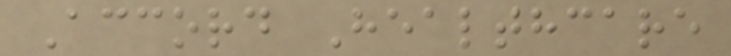Accord Healthcare
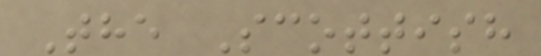The Scottish
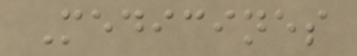Medicines
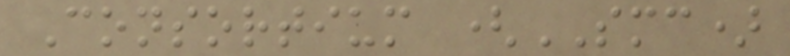Consortium (SMC)
